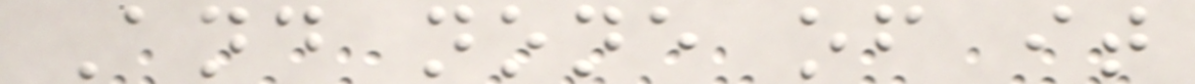And none of it
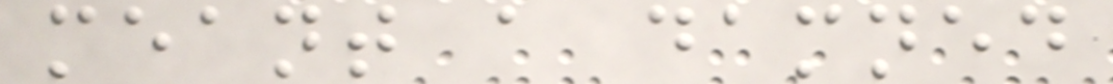meant a damned
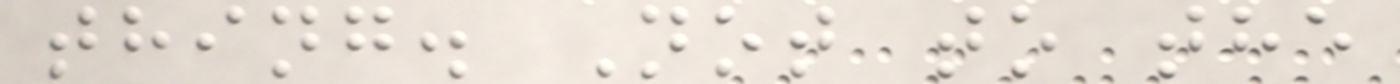thing. Not to the
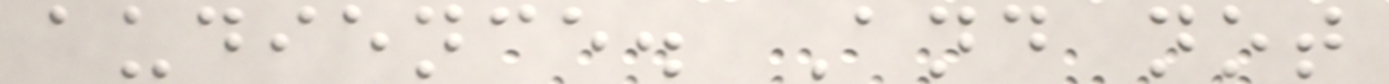audience. And not
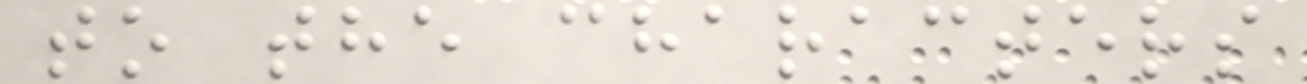to the characters
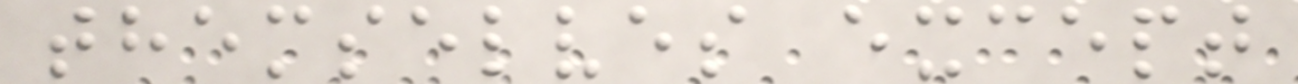themselves except
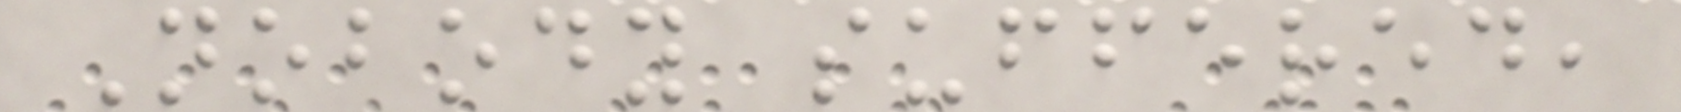Nobody suffered,
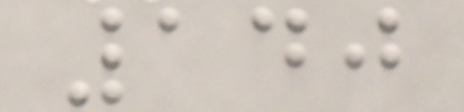140
